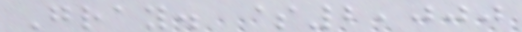Gray. $2,000
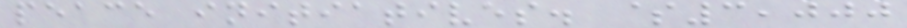peace initiatives. $3,000
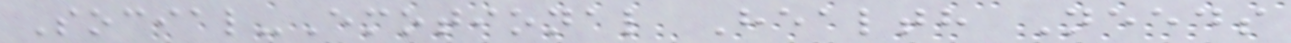Social-Emotional Health Needs
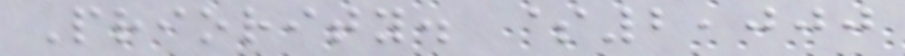Priority. $2,000
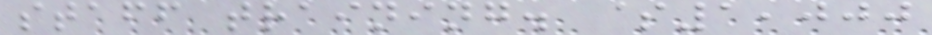staff training. $1,000
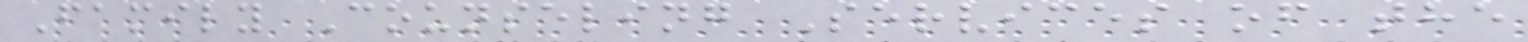Family Counseling Services of the
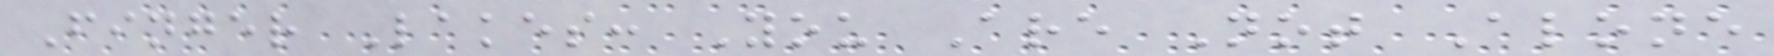Finger Lakes: You Are Not Alone
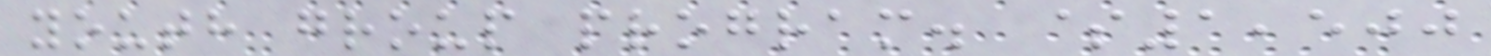youth group program. $1,500
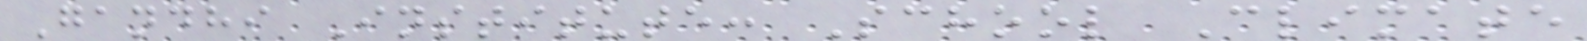Gandhi Institute: School Climate
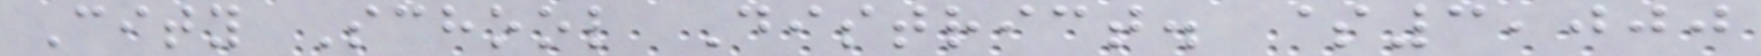City School District. $3,000
